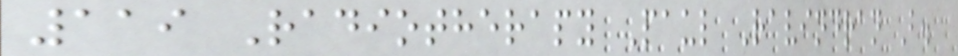119 Radiotherapy Paul Ravindran B.
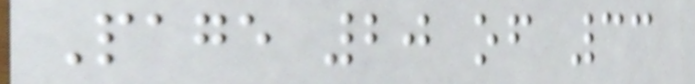Page 20 of 33
